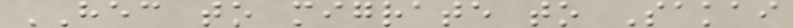HEC to migrate to Sakai
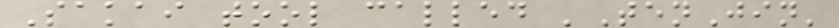Sakai tool called 'TenJin'
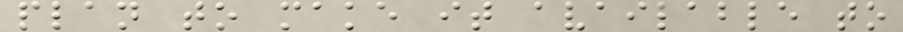plan to make it available to
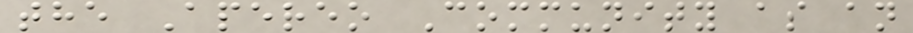the Apereo Community as an
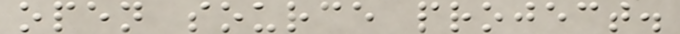open source project.
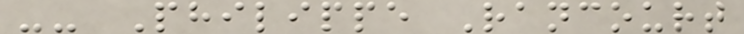-- Philippe Rancourt
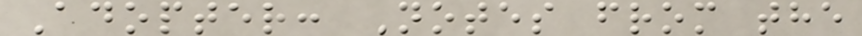Adopter: Notes from the
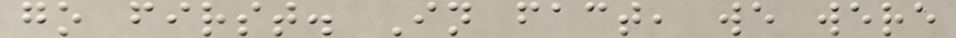go first. In fact, we were
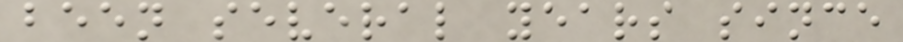been several years since
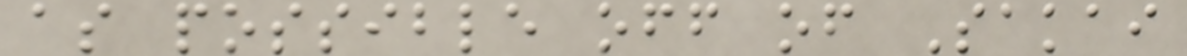as possible off of Sakai
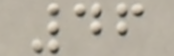46
